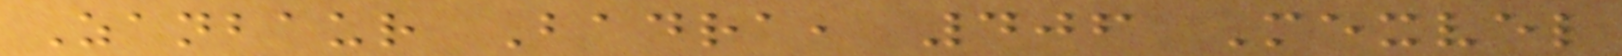Zanbaur Badra, 406 Mexvel
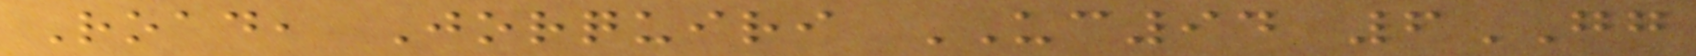Road, Jorquiri UC94 6GG
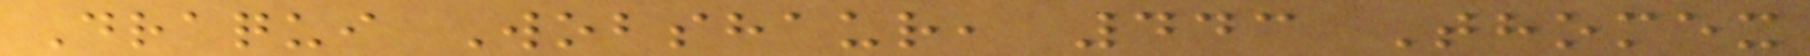Draqui Wobshaur, 443 Thomex
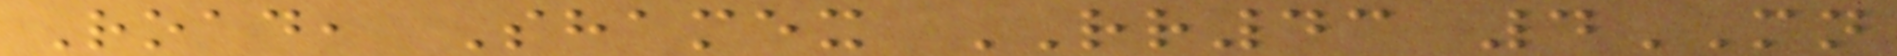Road, Shamex RR43 4MN
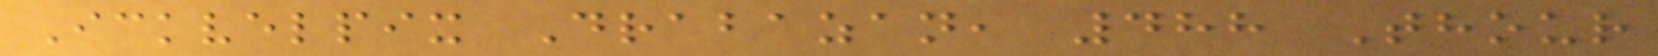Ickvelpix Drabazan, 488 Thour
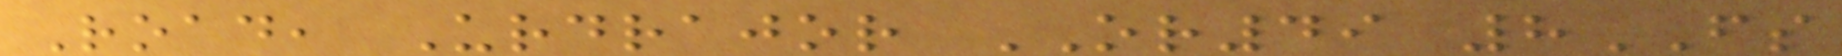Road, Urdrajor OR49 8FS
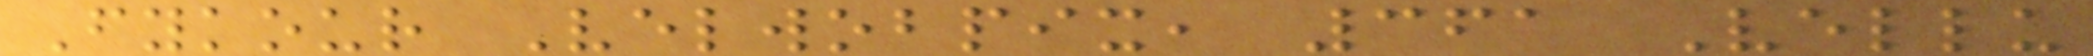Fykour Velwobpix, 361 Vellu
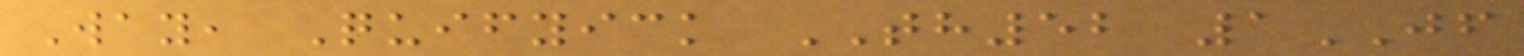Way, Quifyick TH52 1JF
